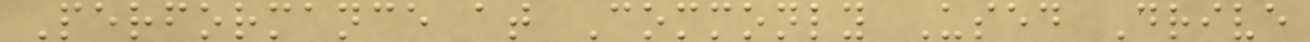Performance at Commonly Used Drive
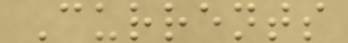Currents
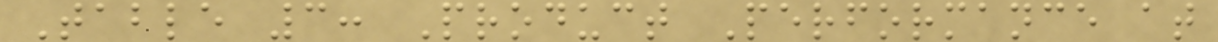Table 3: Product Performance at
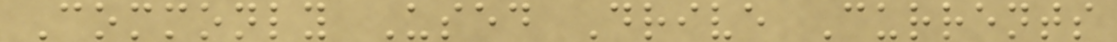Commonly Used Drive Currents
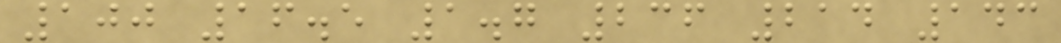100 16.5 1.7 236 214 143
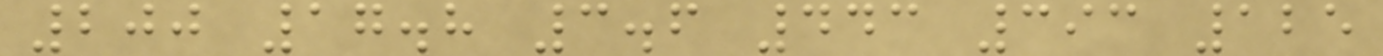200 17.8 3.6 443 393 125
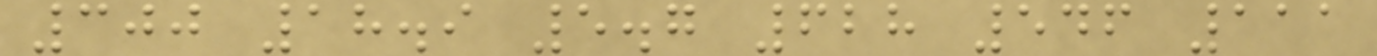300 18.9 5.7 628 546 111
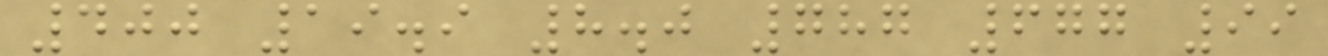400 19.9 8.0 787 677 99
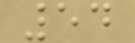54
